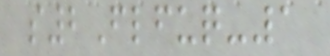s2Flfuq-1
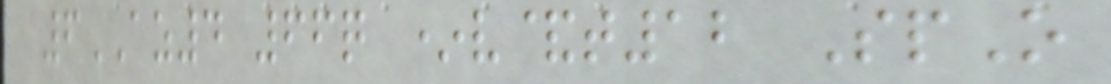6AZ4 66q *v&t12 SpO
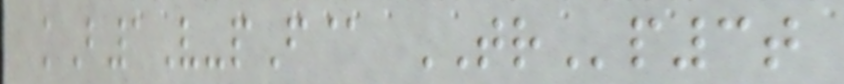kB1V-pF@ TRp3t
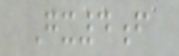Gx4f
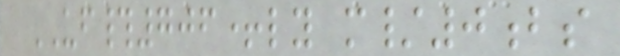UF#706+ly m/0bs
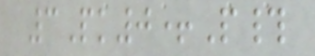3Pk0+P#
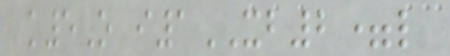k5O i1XB2=l
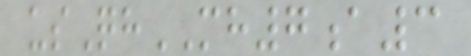usQhMH7a3
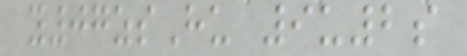y07zsHu 9u2s
